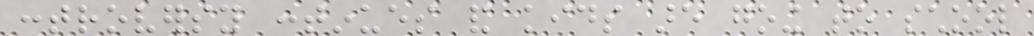controversy continues and kids are going to school
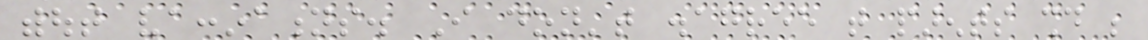without vaccinations. I don't disagree that parents should be
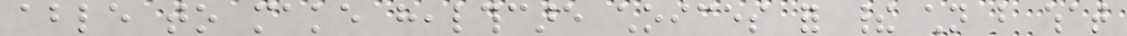able to make healthcare choices for their children but what
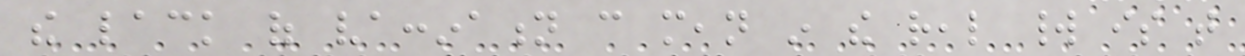the lack of vaccination can mean in the real world is that
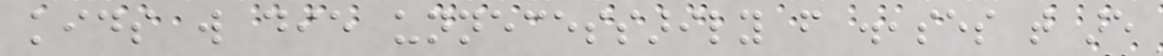kids will die unnecessarily from diseases that are
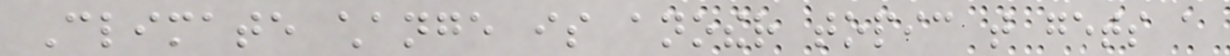Climate change is another topic that gets a
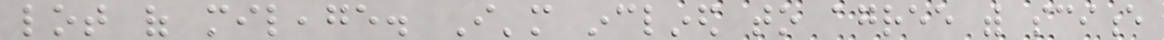lot of mileage. I'm inclined to agree with science
